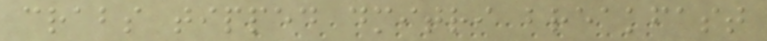crabs tipped dmitri breakfast
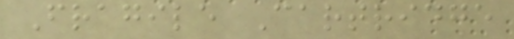Fragile Cartridge
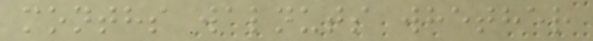months walnuts whether
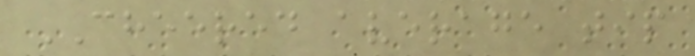CHEERED average tip
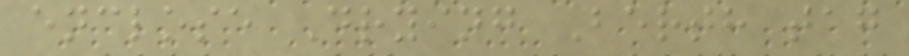enclose Drying Berth tag
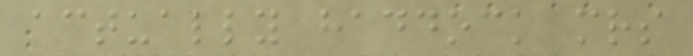actually haddock mrs
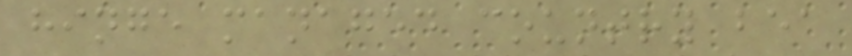hinge managed country bea
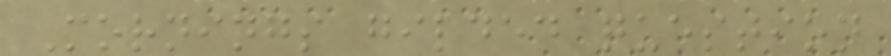Mornings gilded question
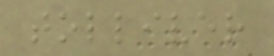tolliver
